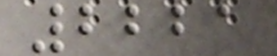2221
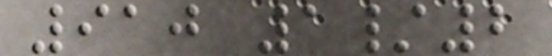910 1/2
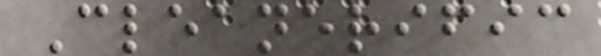Cleanerific
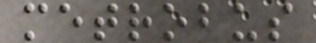metrobus
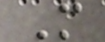M
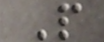P
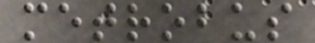metrobus
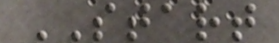START
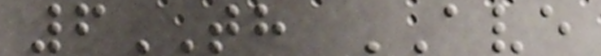6TH AVE
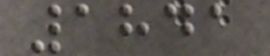1841
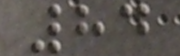84
